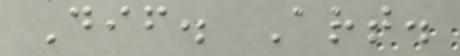Dif. Art.
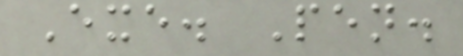Exe. Pen.
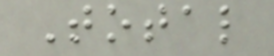Total
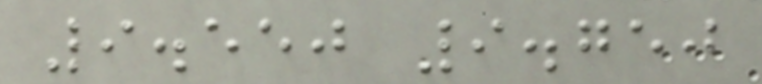9.550 9.750
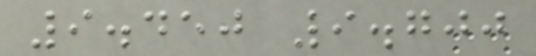9.450 9.700
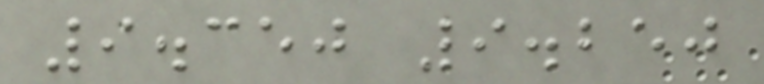9.350 9.250
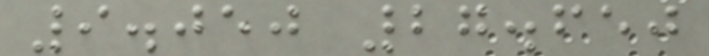9.050 27.650
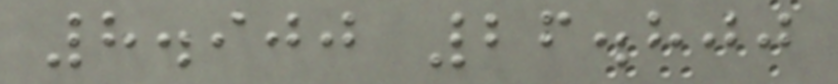8.900 26.800
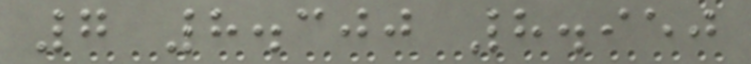7 8.300 8.950
